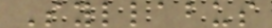Syllabus
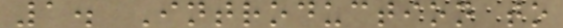1. Introduction to
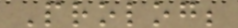Prolog;
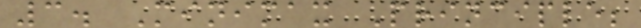3. Minimax Principle;
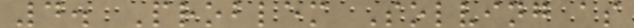4. Problem Solving as
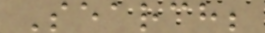Search;
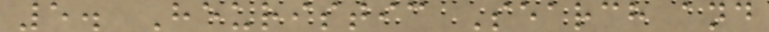5. Heuristic Search and
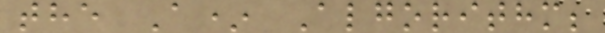the A* Algorithm;
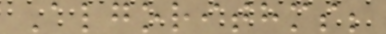Algorithms;
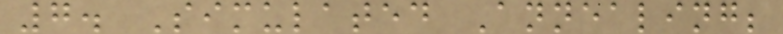7. Simulated Annealing;
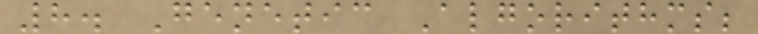8. Genetic Algorithms;
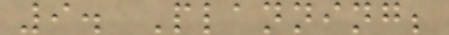9. Planning;
